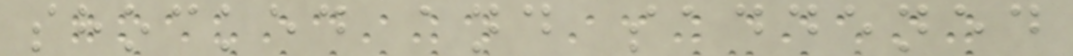shocked and saddened
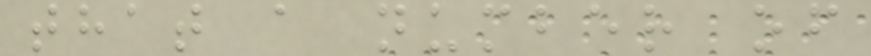that a number of
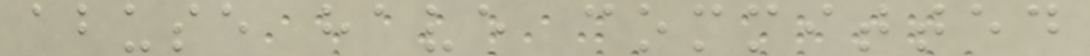abuse have committed
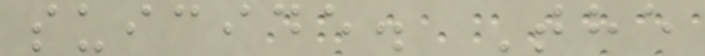suicide. The
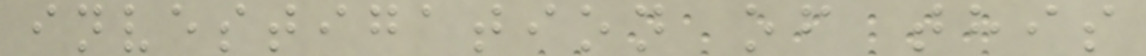investigation of this
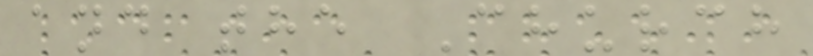and the Church
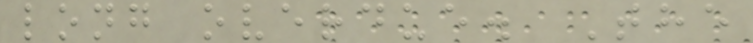long overdue. The
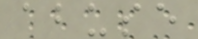abuse
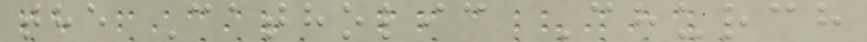the Catholic Church
